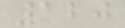120
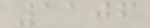1106
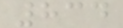834
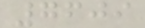7609
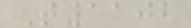T1102
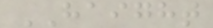HAIGHT
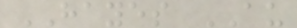HAYES AU
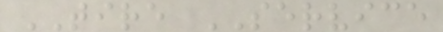TIRE SERVICE
